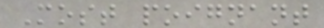Most poignant
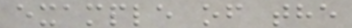example of the
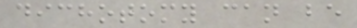dichotomy can be
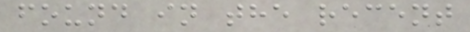found in the recent
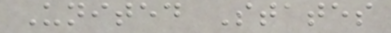United States
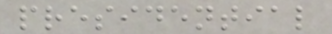presidential
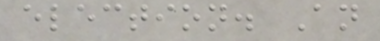election. An
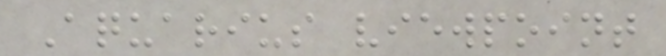Aquarius viewpoint
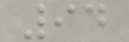94
